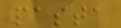pasta
